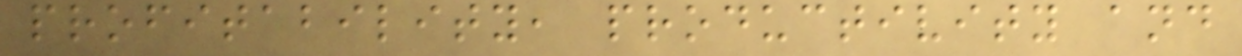profitability, productivity and
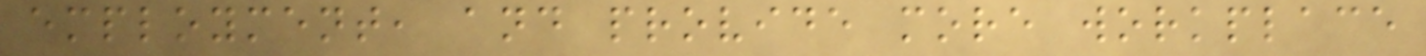employment, and provide more workplace
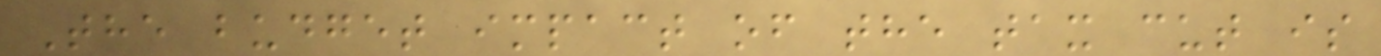The budget impact of the tax cut is
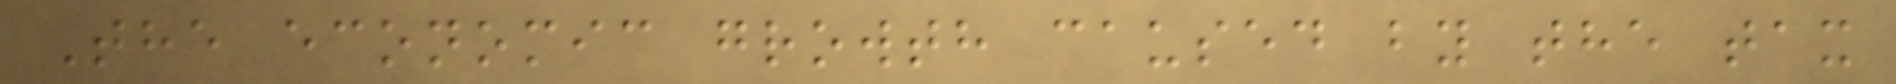The economic growth caused by the tax
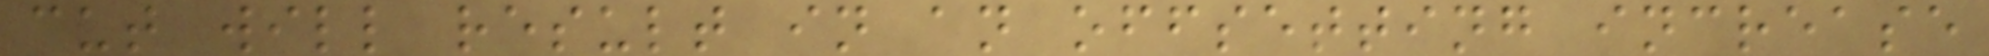cut will result in an offsetting increase
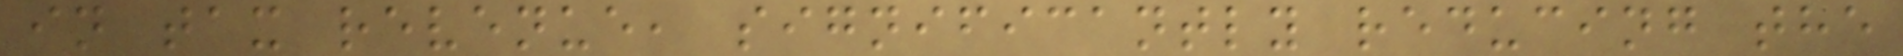in tax revenue, significantly reducing the
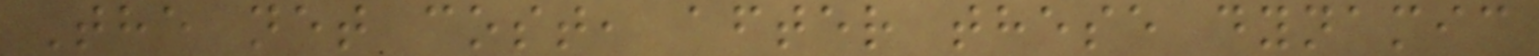The net cost, after these dynamic
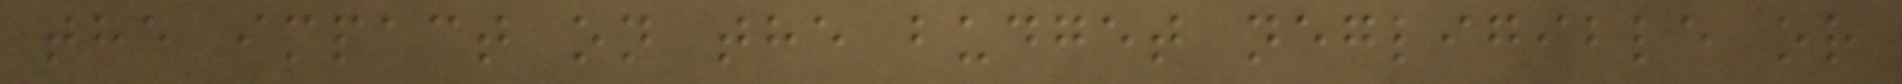the impact on the budget negligible or
